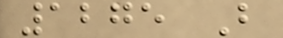1275 B
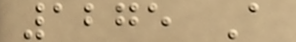1275 A
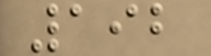192
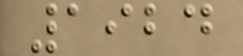1924
